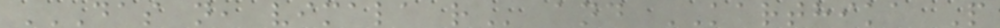DAS N, VIMALA R and KARTHIKA P
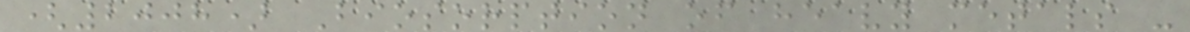(2008) Biosorption of heavy metals -
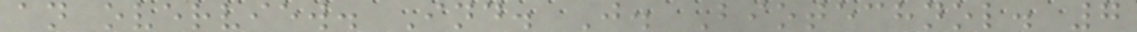an overview. Ind. J. Biotechnol. 7
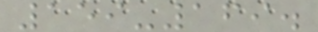159-169.
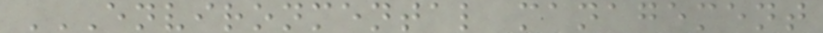ENVIRONMENTAL MANAGEMENT
